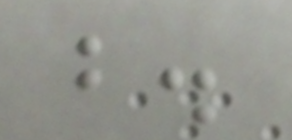b.
